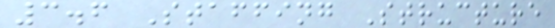3.6 Staffing Structure
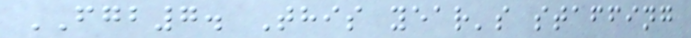FGB7. This year's staffing
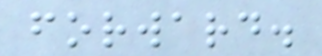forward.
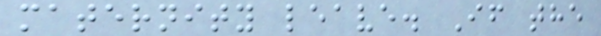maternity leave. If the
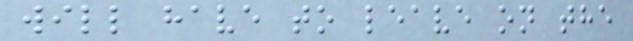will have to leave on the
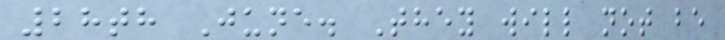28th June. They will not be
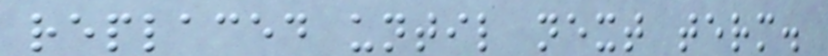replaced until next term.
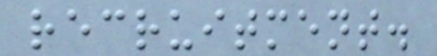recruitment.
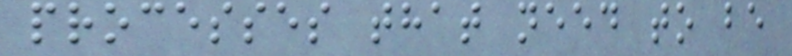processes that need to be
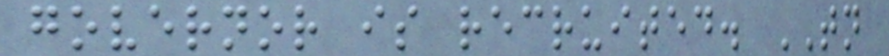governor is recruited. TN
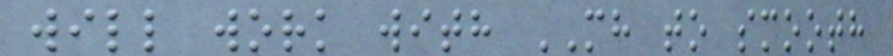will work with MH to smooth
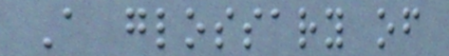A glossary of
